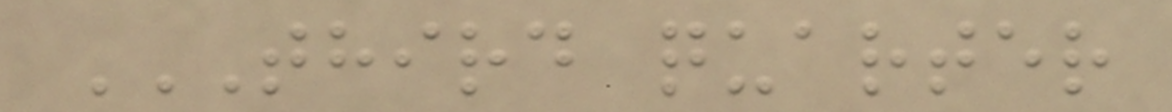THIRD QUARTER
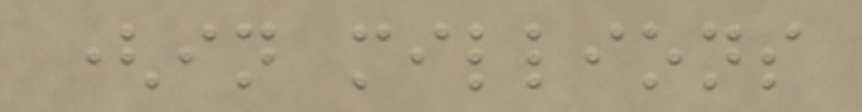(in millions
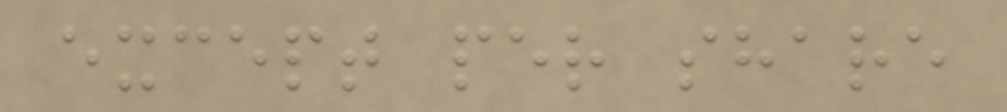except per share
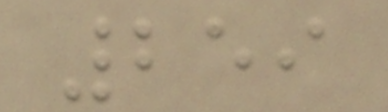259
